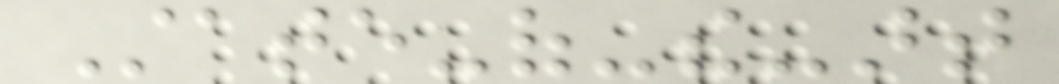State-of-the-art
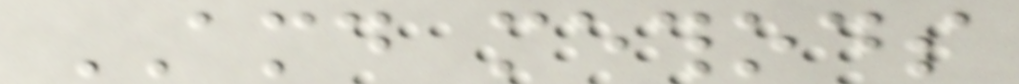AMD methods
